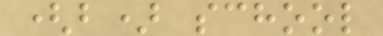(b) school
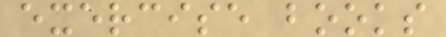exercise books
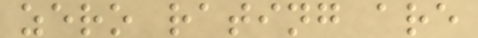zero rating are
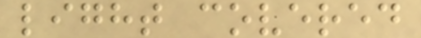light covered
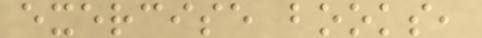exercise books,
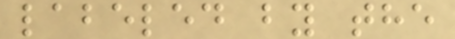labeled by the
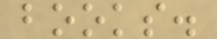books.
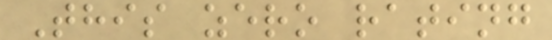This zero rating
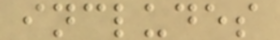includes
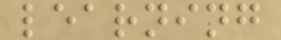learning
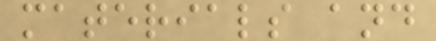materials and
